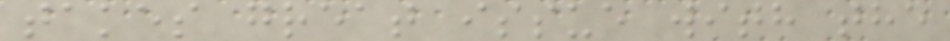takes great issue with the
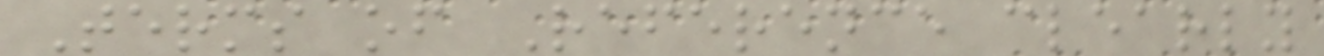Terms of Reference clearly
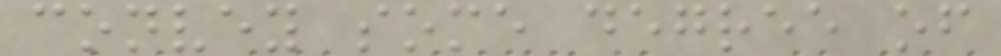convey some degree of
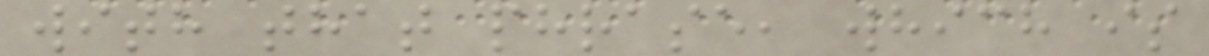with that phrase, which is
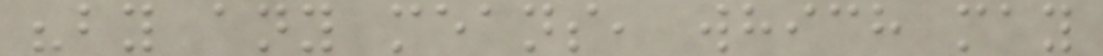"by any means, which may
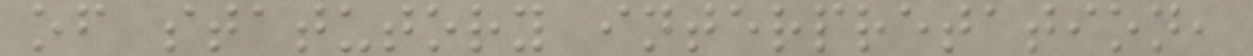of statutory interpretation,
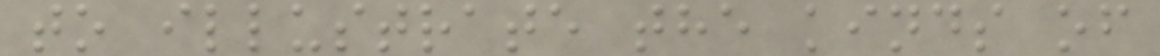to illustrate the kinds of
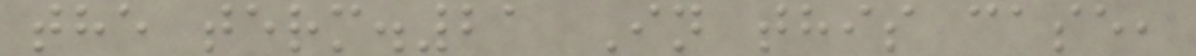the term.21 In this case,
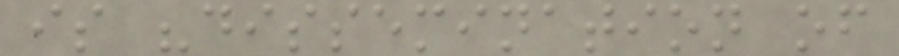is "dissemination of
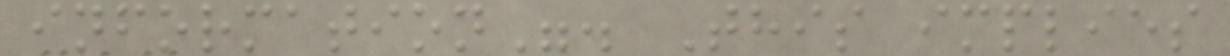information". This implies
